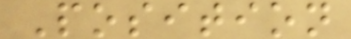Position
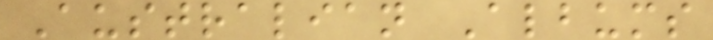Australian Albums
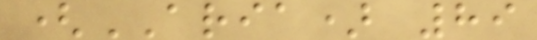(ARIA) 89
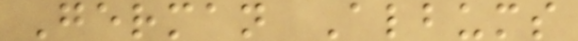German Albums
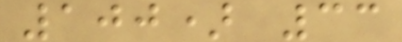100) 33
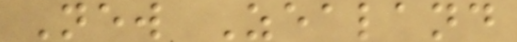New Zealand
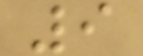9
